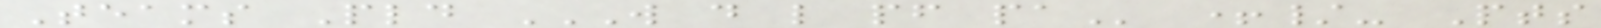Teams Pld W D L PF PA +/- Pts
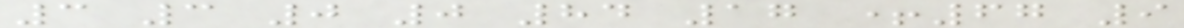3 3 0 0 84 17 +67 9
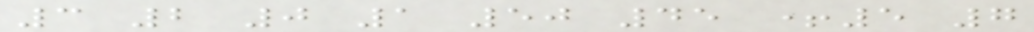3 2 0 1 50 45 +5 7
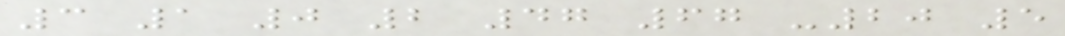3 1 0 2 47 67 -20 5
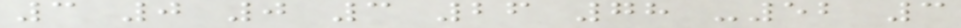3 0 0 3 26 78 -52 3
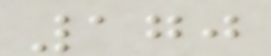170
